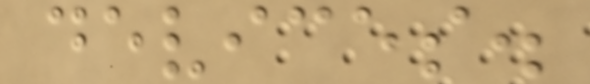devices.
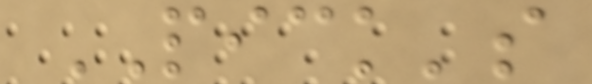PICK's
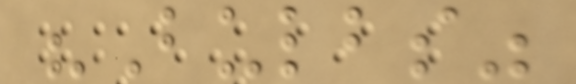"Bulbs"
